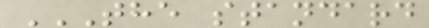THE STANDARD
